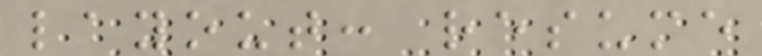layout: resume
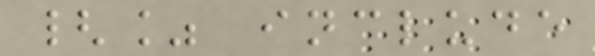{% include
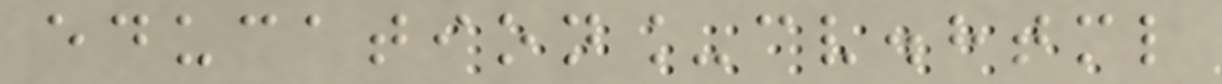education_cv.html
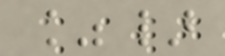%}
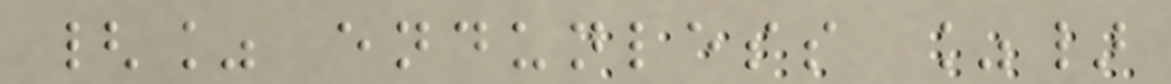{% endunless %}
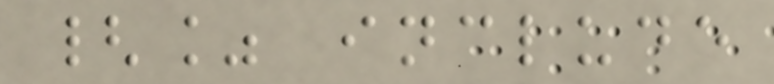{% include
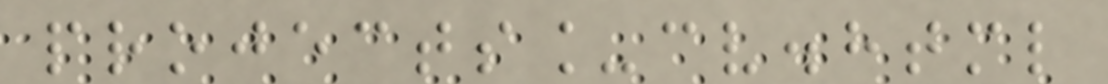projects_cv.html
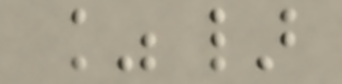%}
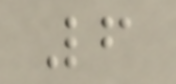6
